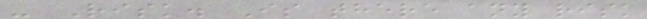- Risk. Is there any risk
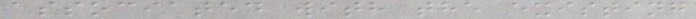associated with the existing
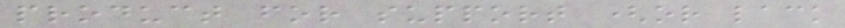product for support (or lack
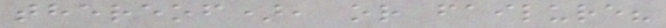thereof), or failure?
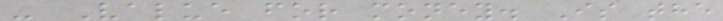- Value for money. Is the
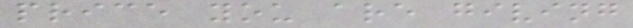price you are giving
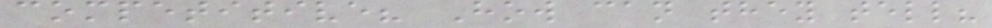competitive? How can they tell?
